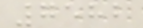7582
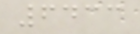6433
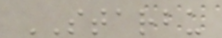STARBU
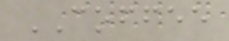COFFEE
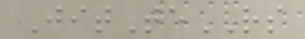JitTeRS
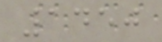1450
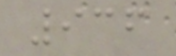936
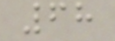68
